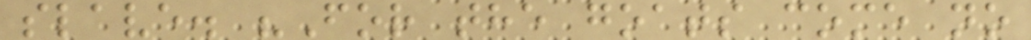slave. "For the goats come no
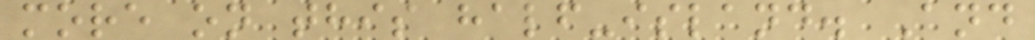more on this half-island. And
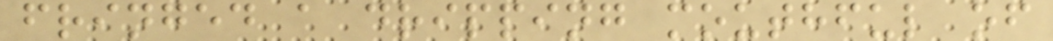fringed a dripping mouthful of
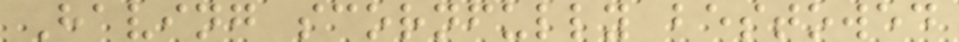Having scornfully bestowed
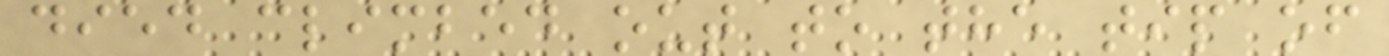died climbed out to the tip of
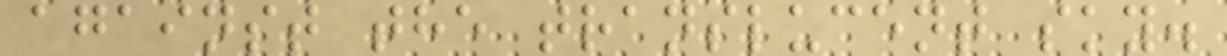against the translucent sky.
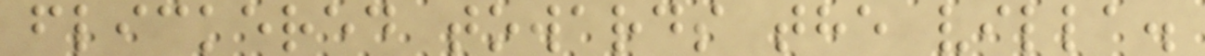flickered towards the villa.
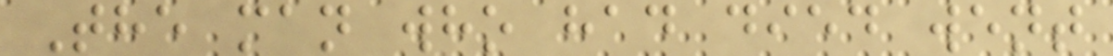The man who had died went
